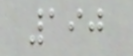190
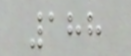188
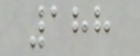188
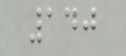140
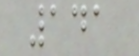141
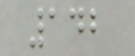142
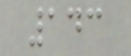143
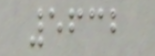5632
